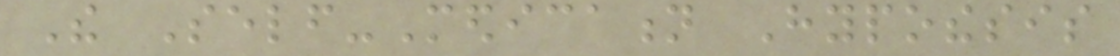The Self-Medication Hypothesis
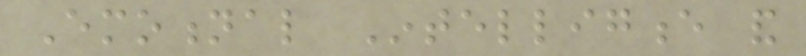Emotional Intelligence and
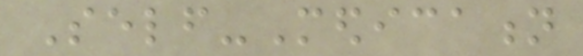Self-Medication
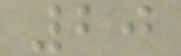20
